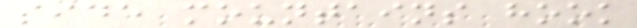side mountains hook
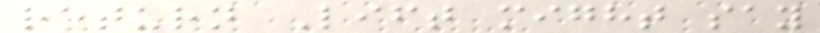return Lift might say
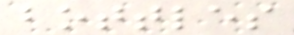bottles
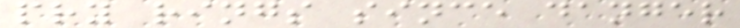pry rings since danger
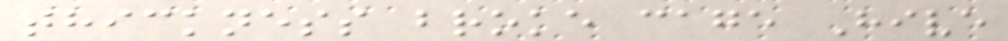thickness broke cage Hive
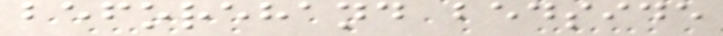beforehand bedside
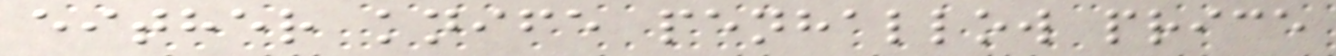either knife penhallow price
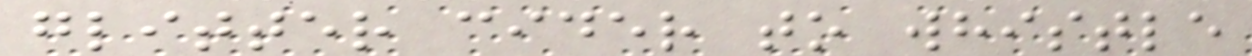glitter cider to whistle
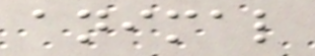animal
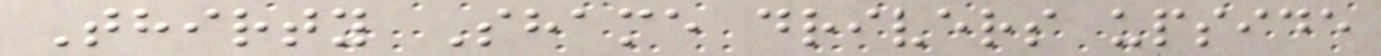Thirty Shame drivers upside
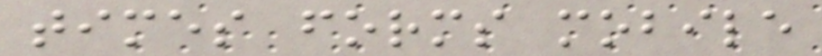times forms mobile
